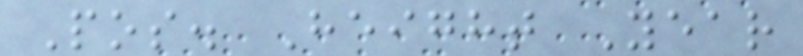Pos. Height Year
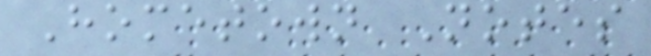Hometown Notes
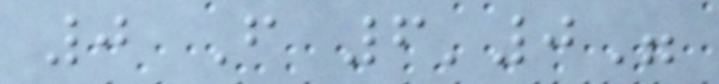0 F 6'0"
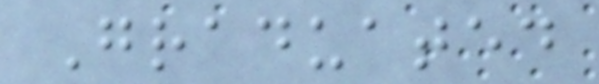Graduated
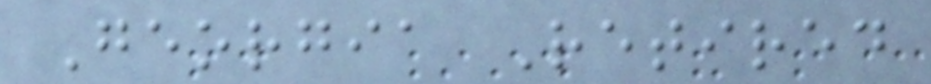Georgia Retired
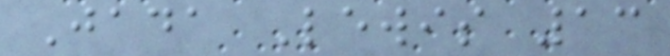Jada Lewis 13
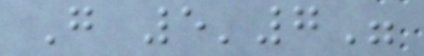G 5'7"
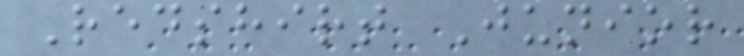Redshirt Junior
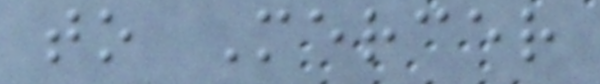to Mercer
